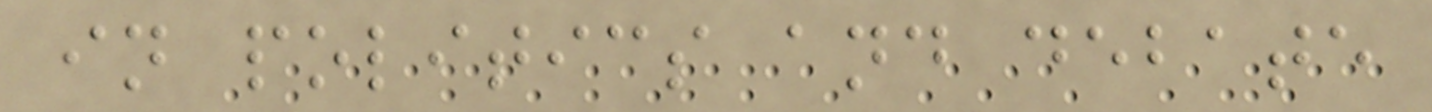in politics and debate
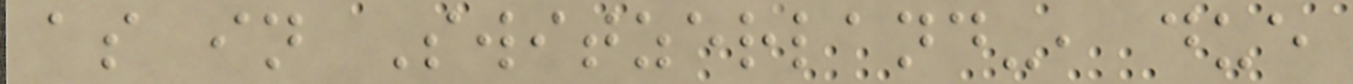as in Switzerland-, due
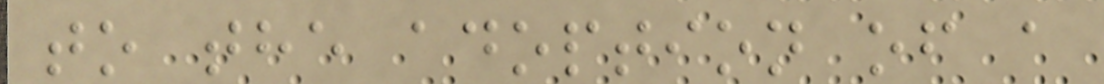to the adoption of a
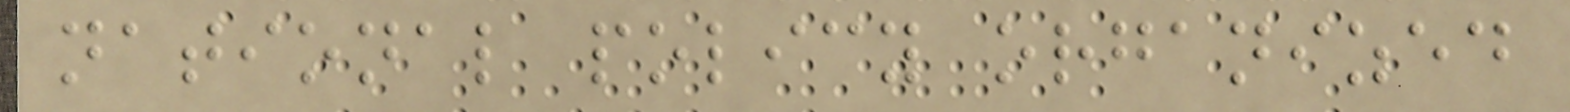national policy organized
